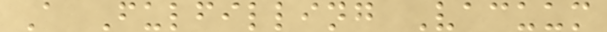A Fulfilling Vacuum
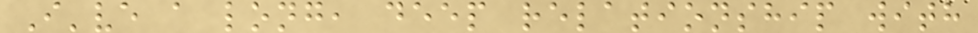I've a long, deep relationship with
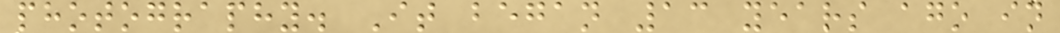photography. It began 13 years ago in
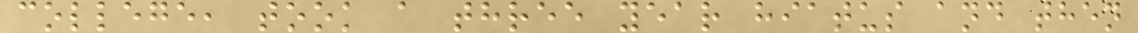college, took a three year hiatus and then
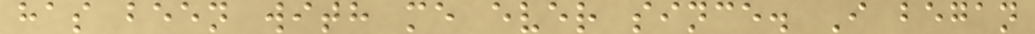has been with me ever since. I began
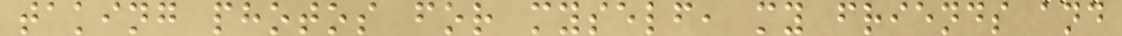taking photos for myself, my friends and
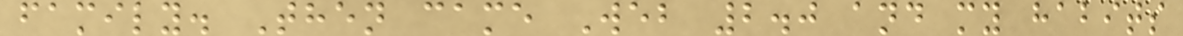family. Then came Web 2.0 and my habits
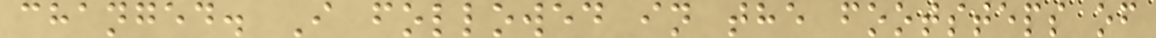changed. I followed in the footsteps of
